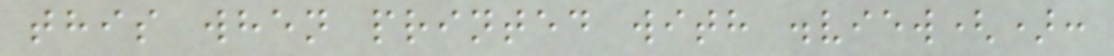this when printed with .view():
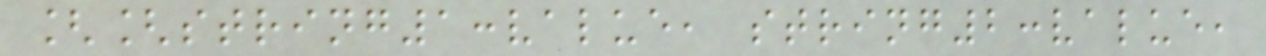[[string1:value, string2:value,
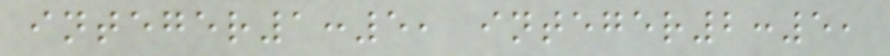integer1:5, integer2:5,
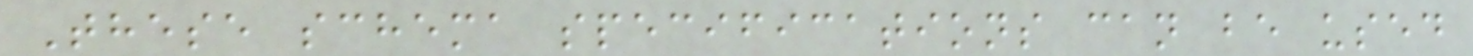These schema specifications can be used
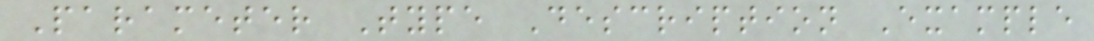Parameter Type Description Example
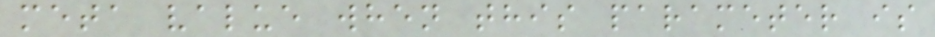meta value when this parameter is
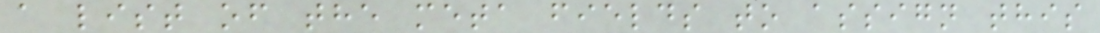a list of the meta fields to assign this
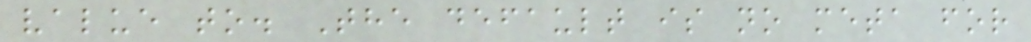value to. The default is no meta for
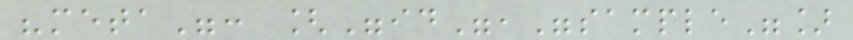"meta": ["id","sample"]
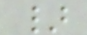}
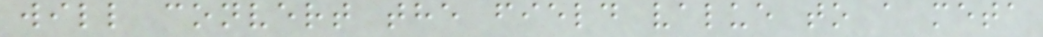will convert the field value to a meta
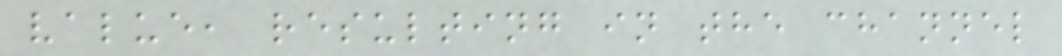value, resulting in the channel
